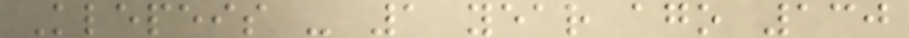Klepeis - 1 year ago 130
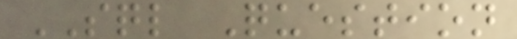SQL Question
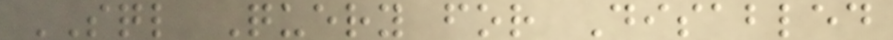SQL Query for Disabled
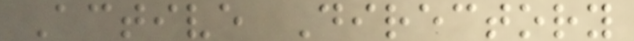Active Directory
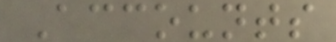Accounts
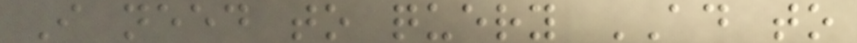I need to query AD to
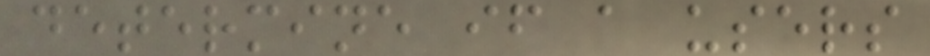determine if a users
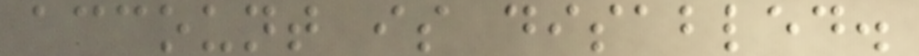account is disabled.
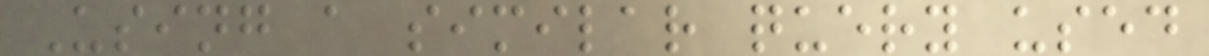Using a similar query used
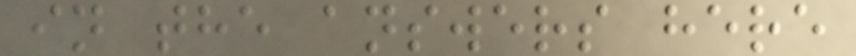in the answers here
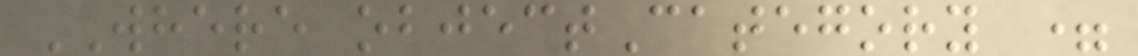WHERE objectCategory =
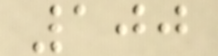100
